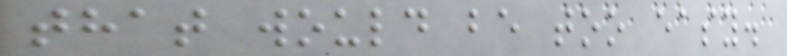that would be too easy.
